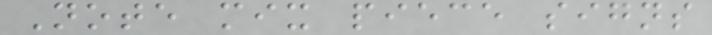Note mix piece signs
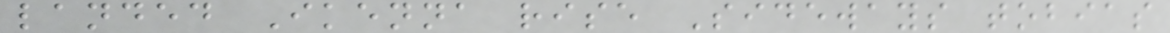landed Ikenna rise Sideways tobias
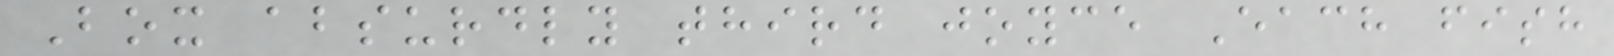Box absurdly third joyce Each fish
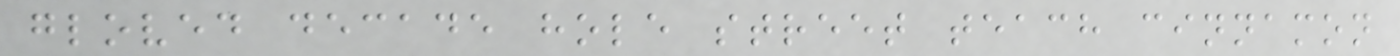gloved decade hole street teach cinnamon
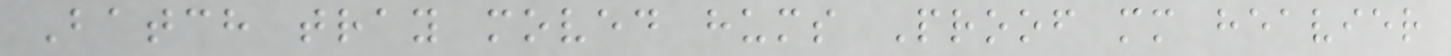Batch tray moved hums Proof mm heavier
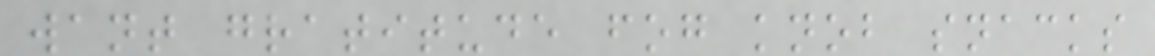want gratitude fog knob snacks
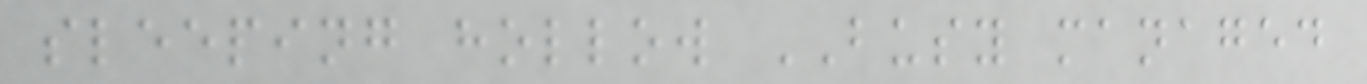sleeping hollow BUSY managed
